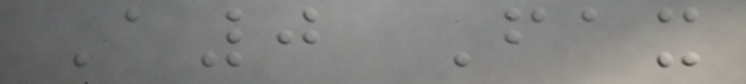A0 Fax
